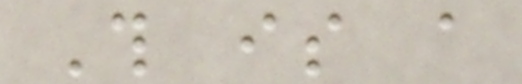This is a
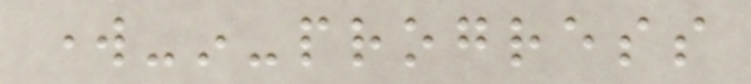work-in-progress
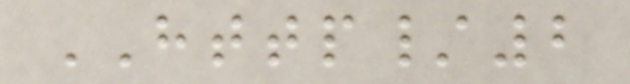HTTP/2
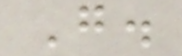Go.
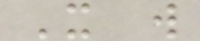It will
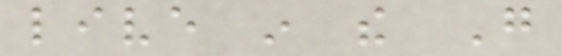live in the Go
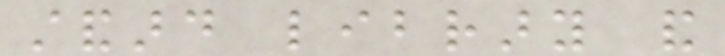standard library and
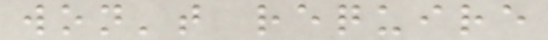won't require
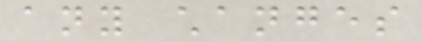any changes
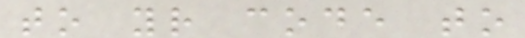to your code to
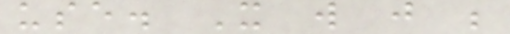use. It will just be
